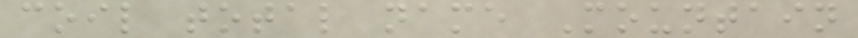coil total name Mountain
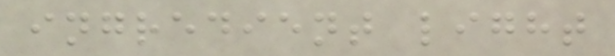ingredient light
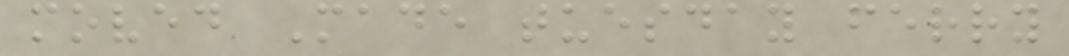moved Made tuesday ferry
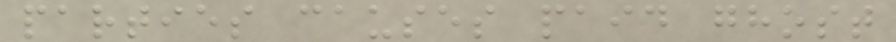parties causes paid ghost
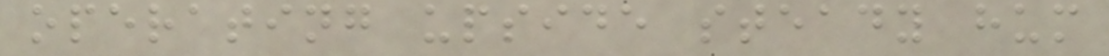operating upside steady hum
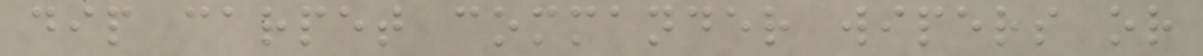dip carpet commander wipers or
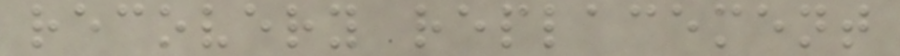recovery replacement
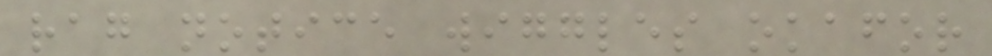rag notice wiggles okafor
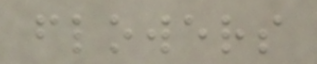flowers
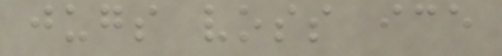jugs voss ice
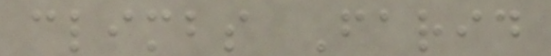climbs Farid
